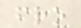fro
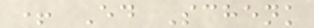+ Ed Schenk
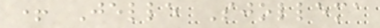+ Jelle Sjollema
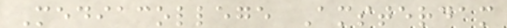Mediacollege Amsterdam
